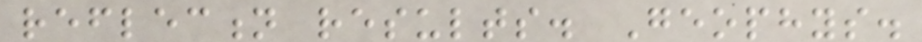reflection results. Geophys.
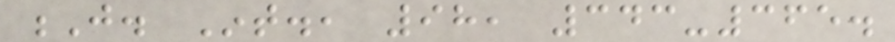J. Int., 98, 343-365.
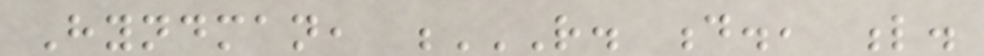Hyndman, R. D., L.
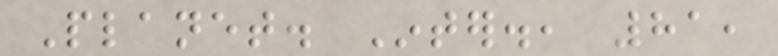Planet. Inter., 81,
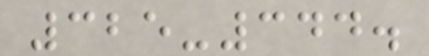325-344.
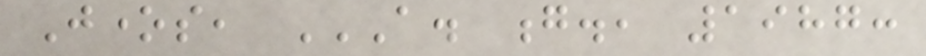Jones, A. G., 1987:
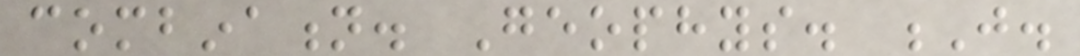combination. Geophys. J.
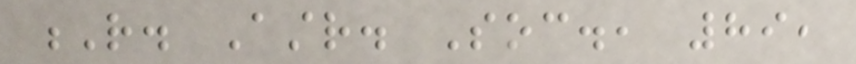R. Astr. Soc., 89,
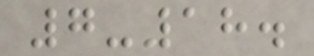7-18.
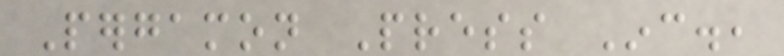Pergamon Press Inc.,
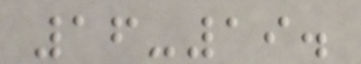16-19.
